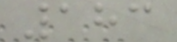183
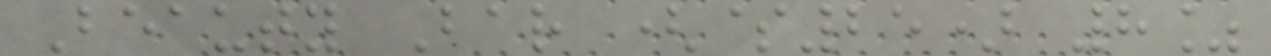Beauty Bar ($25) 8%
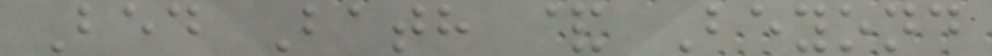Bed Bath & Beyond
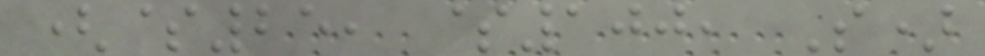($25, $100, S)
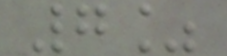7%
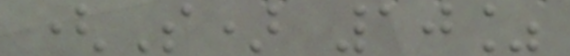(S) 10%
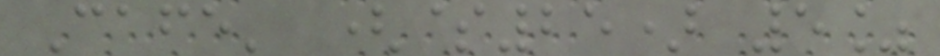Cafe' ($25) 5%
